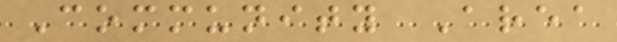Community Area
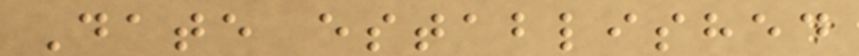Date established
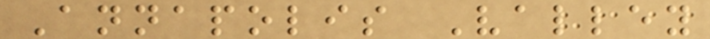Annapolis Valley
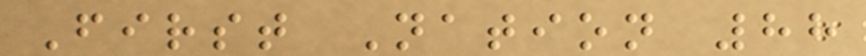First Nation 88
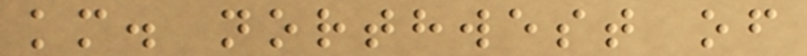km. northwest of
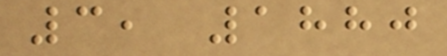3, 1880
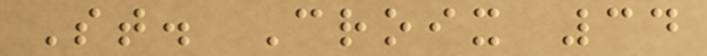St. Croix 34
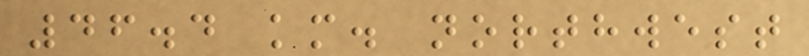46.4 km. northwest
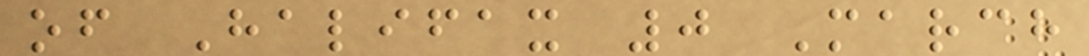of Halifax 0 March
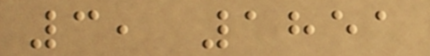3, 1851
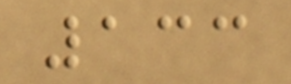133
